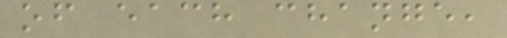of each change,
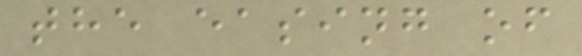the easing of
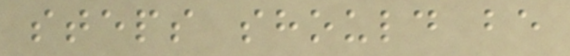steps should be
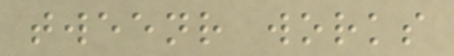tweenr works
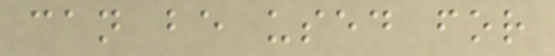can be used for
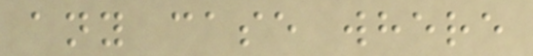any case where
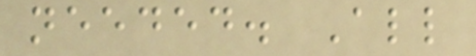needed. All
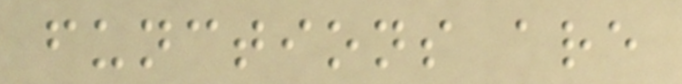functions are
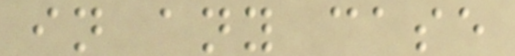in any case
